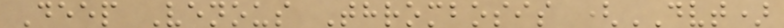Deep Venous Thrombosis (DVT)
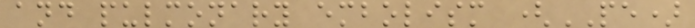and pulmonary embolism (PE)
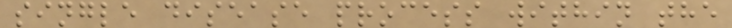single disease process within the
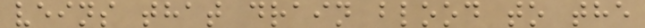veins that drain blood to the
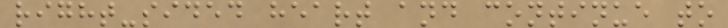right-sided heart and continue to
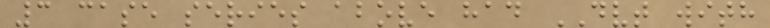3 case series above had DVT with
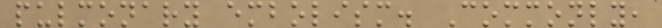pulmonary embolism. Commonly,
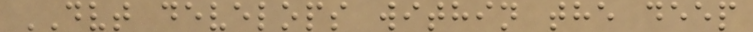DVT develops within the deep
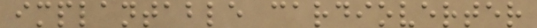implantable cardioverter
